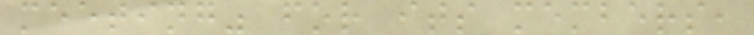meeting" for its members,
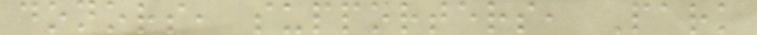donors, supporters, Park
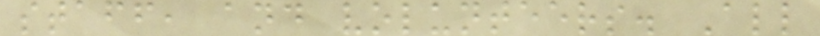staff, and volunteers. All
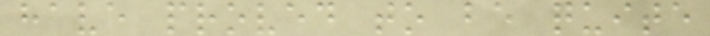have proved to be quite
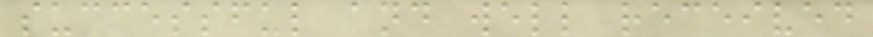successful and well received
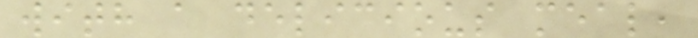with a delicious meal,
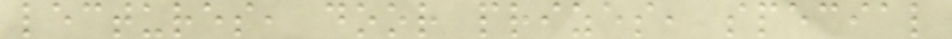lectures, door prizes, special
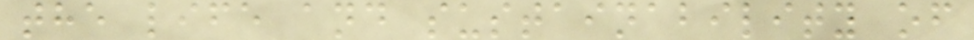the life and sustainability of
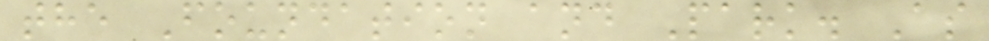the Foundation and Park. As
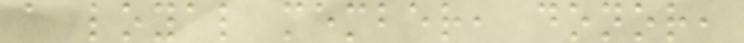a loyal member, donor,
